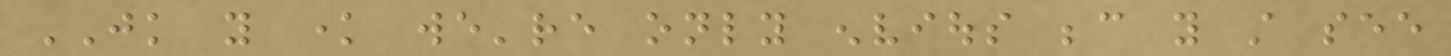JK you know we're only envious because you still see
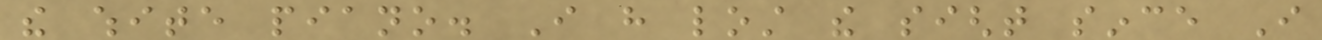the white piano. I have lost the sight since I
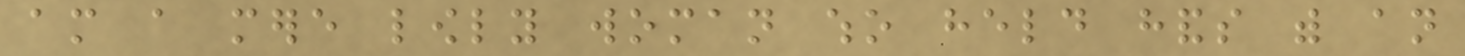am a mere lowly woman who held hands with an
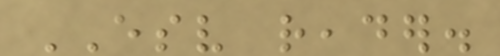ESV reader.
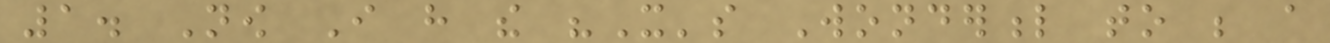1. Now I have the "It's Wonderful to be a
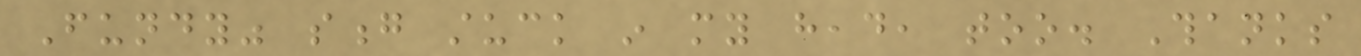Fundy" song stuck in my head, too. Thanks
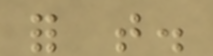for that.
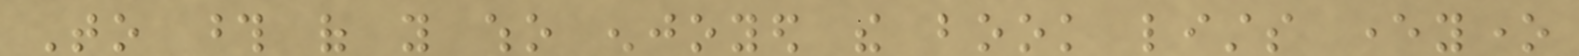To those of you who enjoyed the book lists everyone
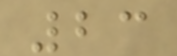23
